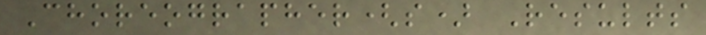Choreographer(s) Results
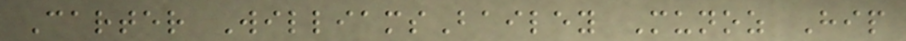Carter WilliamsBailey Munoz Hip
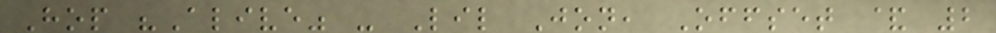Hop "Alive" - Lil Jon, Offset & 2
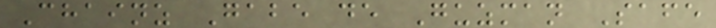Chainz Gabe de Guzman Safe
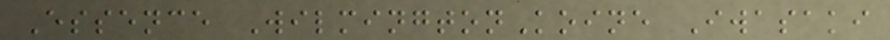Essence WilmingtonKoine Iwasaki
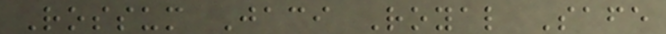Rossum Jaci Royal Safe
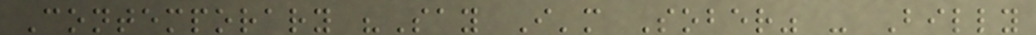Contemporary "Say I'm Sober" - Billy
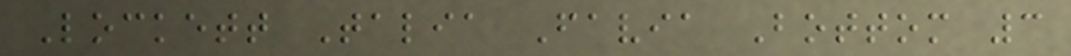Lockett Talia Favia Bottom 3
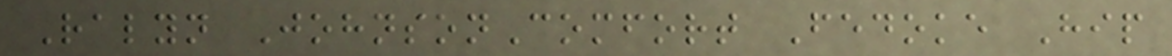Ralyn JohnsonComfort Fedoke Hip
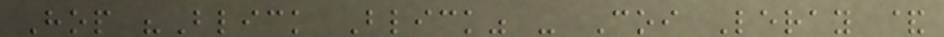Hop "Blick Blick" - Coi Leray &
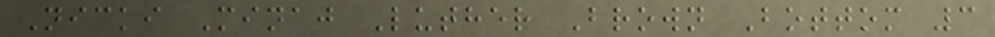Nicki Minaj Luther Brown Bottom 3
